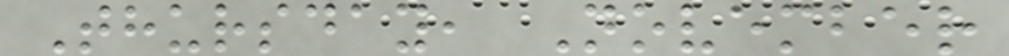Thursday, November
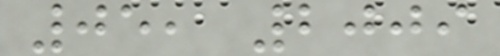05, 2009
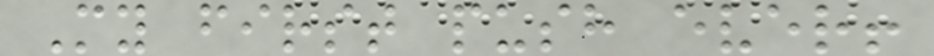My first push ever!
